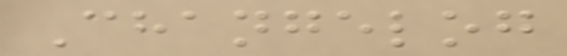Changelog
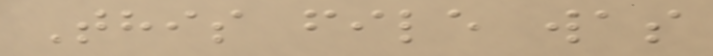This file was
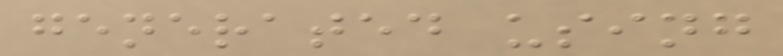generated using
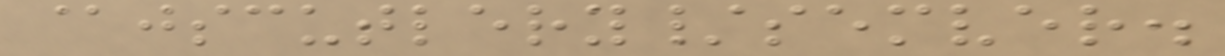@jscutlery/semver.
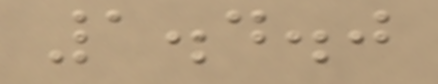1.4.0
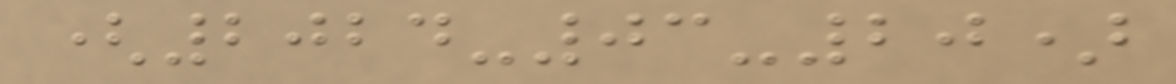(2024-03-20)
